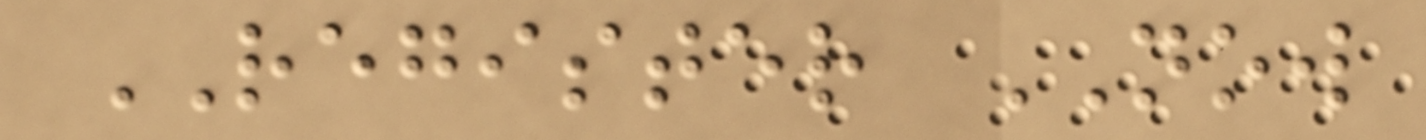REGISTER NOW
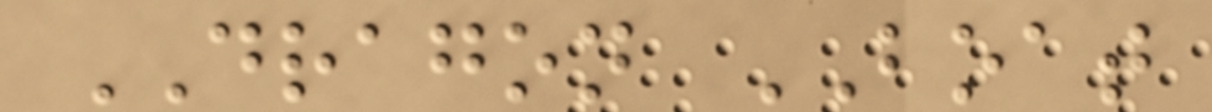DRAGON BOAT
